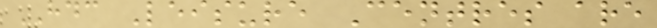HDC Leisure Centres are
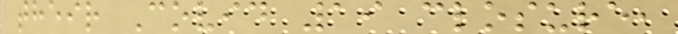their Covid 19 closure,
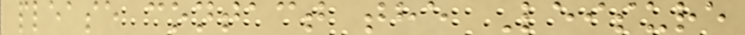please contact the Leisure
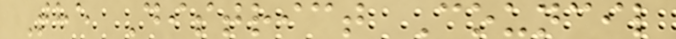The District Council
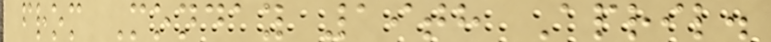from Monday 19th April.
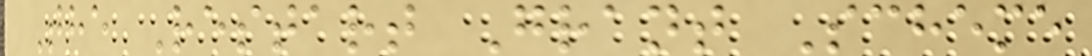The Restart Grant Scheme
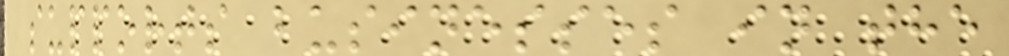supports businesses in the
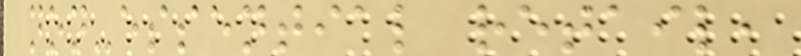non-essential retail,
